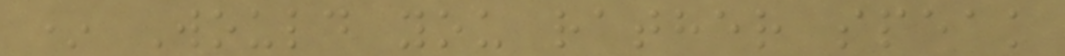* Would you rather speak
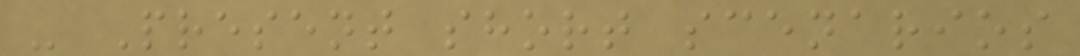- Present short scenarios
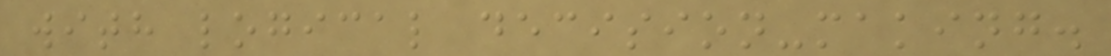with logical decision-making.
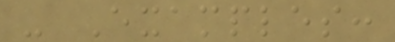- Examples:
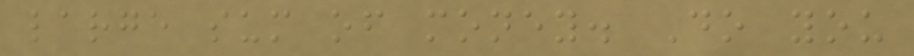large sum of money. Do you
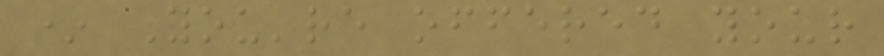* You're offered your
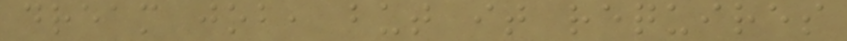dream job, but it requires
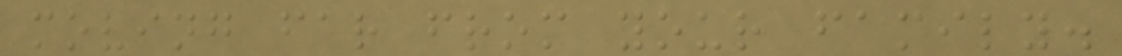moving far from your family.
